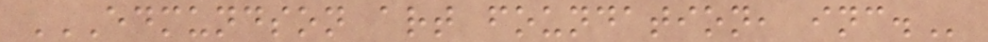EDMUNDSON ART FOUNDATION, INC.
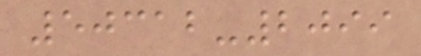50312-2099
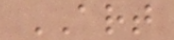ART
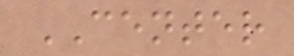CENTER
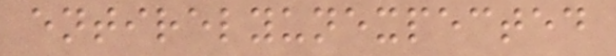entirelyunexpected
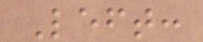Left:
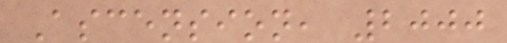Ascension, 2000
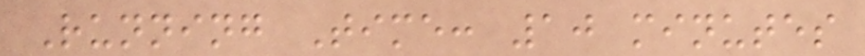Running Time: 10 minutes
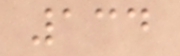134
